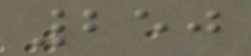250
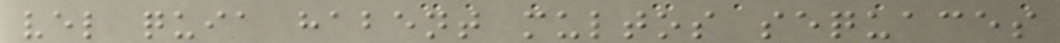vel quia habent multos sequaces
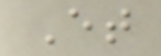Et
